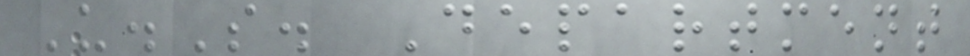U.S. Department
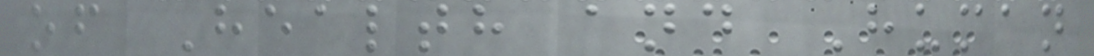of Health and Human
